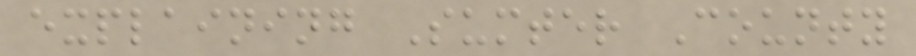explaining Sumter County
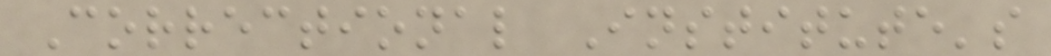Correctional Institute's
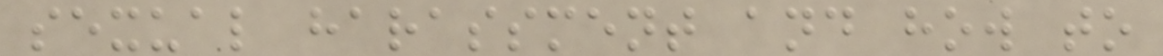sexual harassment and how to
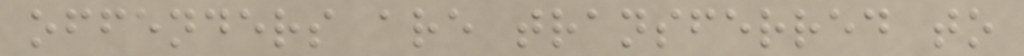offenders are transferred to
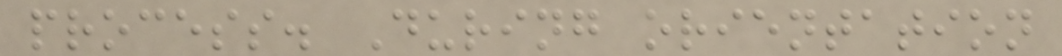process. During orientation
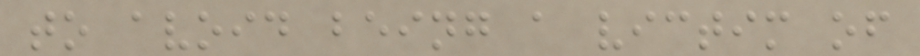to avoid being a victim of
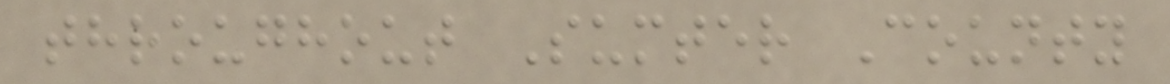throughout Sumter County
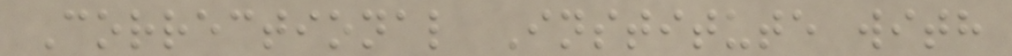Correctional Institute with
